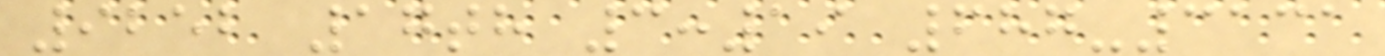9252 17th 3:19 687-3131
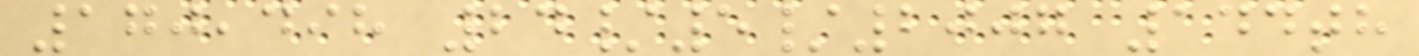170,498 24/5/2007 144th
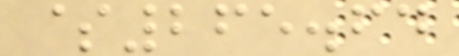$265.64
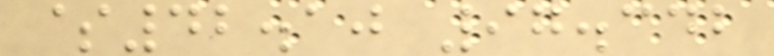$42.10 97.342
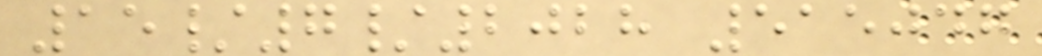15/7/2028 515047
